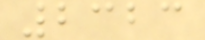2323
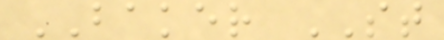BAKER ST
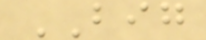BIG
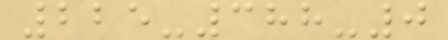225-388-0
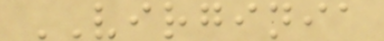VIRGINIA
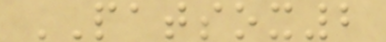PATSOX2
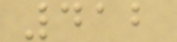412
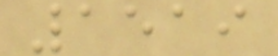1519
